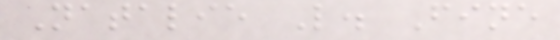Natalie L. Fine
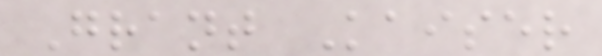Grant Kaiser
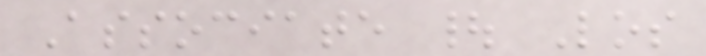Associate | Los
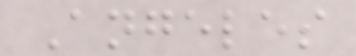Angeles
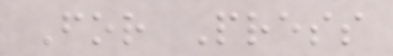For Press
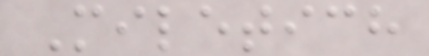Miletich
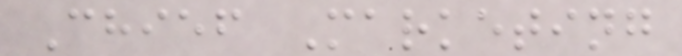Chief Marketing
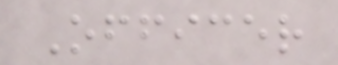Officer
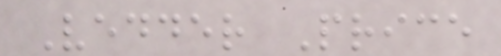Vedder Price
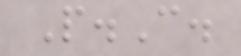P.C.
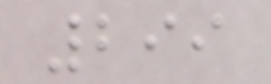299
